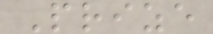Prize
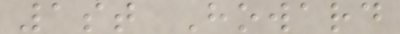1st Howard
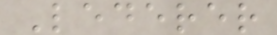Lederer
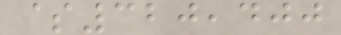$320,400
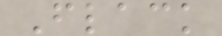Flack
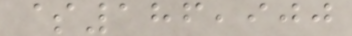$186,900
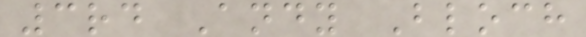3rd Andy Bloch
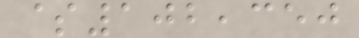$102,350
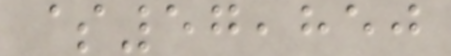$57,850
